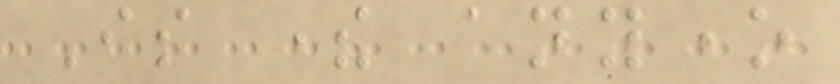Is there anyone
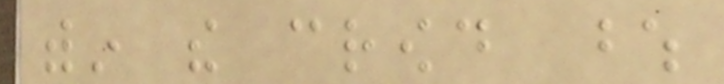within the crowd whose
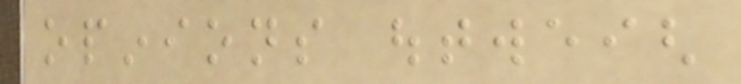opinions outweigh
